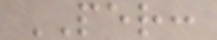PER:
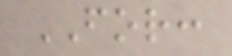FOR:
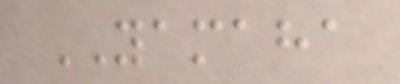YAMAHA
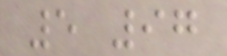5 97
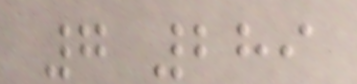7 289
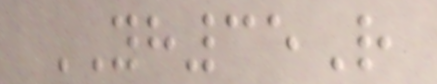YH35R
